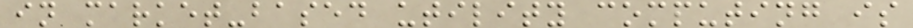in market-based utility computing is
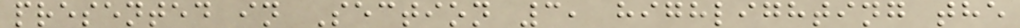presented in Section 3, highlighting the
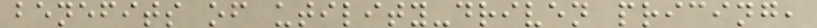benefits of utility-driven pricing,
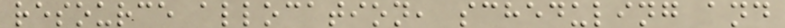resource allocation, scheduling and
